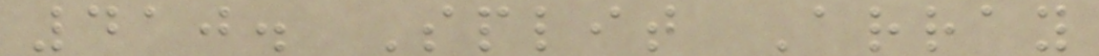410. Split Array
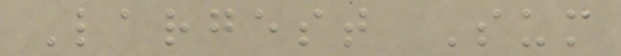Largest Sum
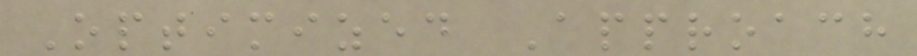Optimized Approach
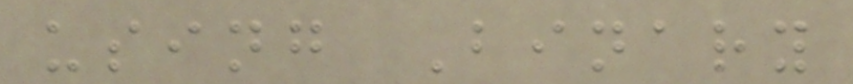using Binary
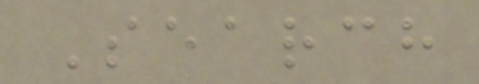Search
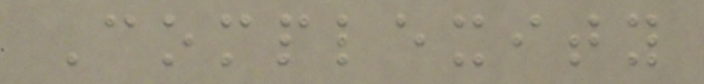Complexity
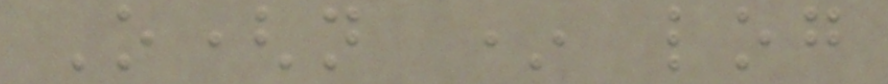O(n * log
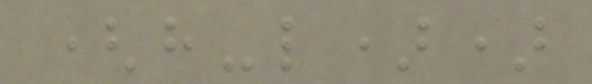(h-l))
